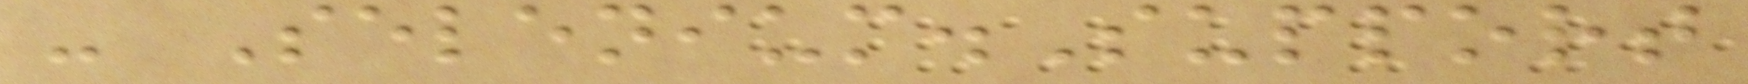- Selenium.Support
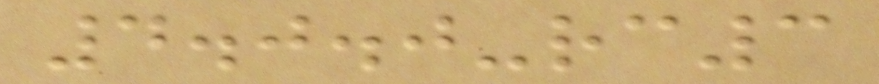4.0.0-rc3
